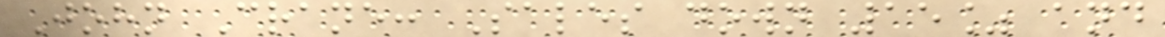John Crane: Sales down 15% and
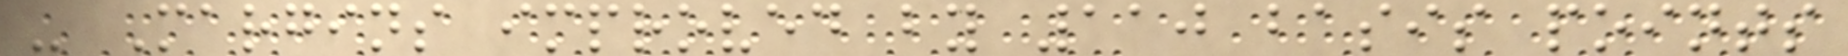- Margins improved by 110 basis points
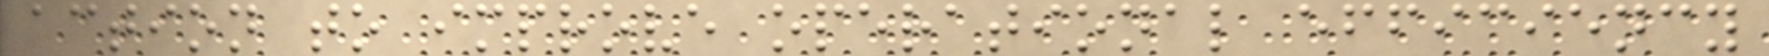action to improve operational efficiency
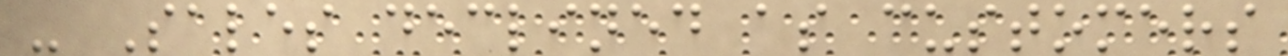- Sales declined as customers
